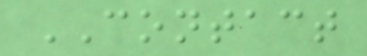CONTACT
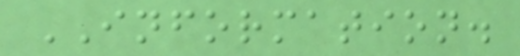INFORMATION.
